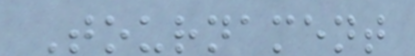Tournament
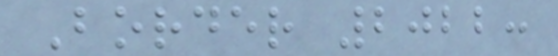Border 2022:
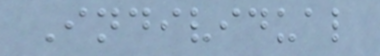Individual
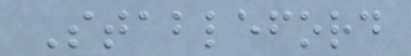Stableford
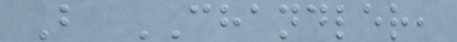B CHANDLER,
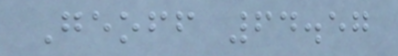Geoff 64.57
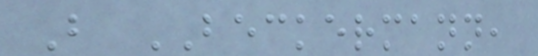B BECKERMANN,
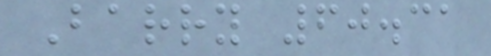Barry 60.31
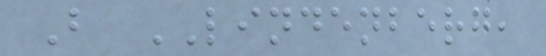B LINDENBERG,
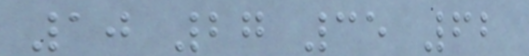10 27 35 62
